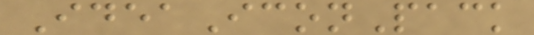IdeaIconPack
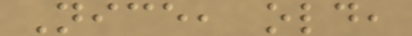Nice, old,
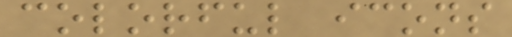colorful icons
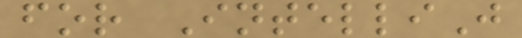for IntelliJ
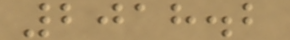2018.2
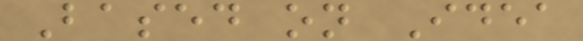Based on Idea
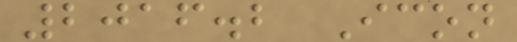2016.2 Icon
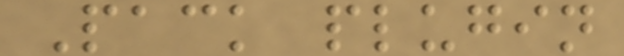Pack plugin
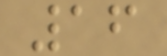16
